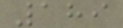189
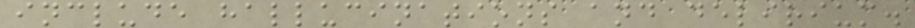include hallucinations and delirium.
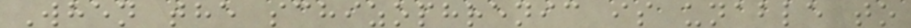When the schizophrenic is unable to
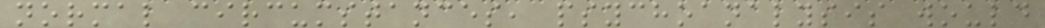normal circumstances, psychoanalysis would
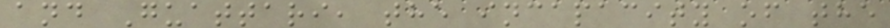and Guattari, the incapacity of the
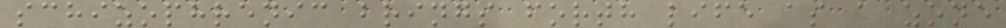schizophrenic brings forth life as a zone
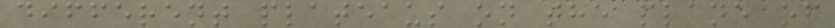different plateaus on the plane of
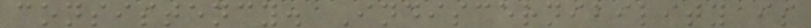consistency. Indiscernibility is
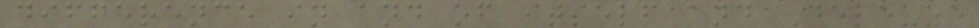difference in and of itself and Deleuze
